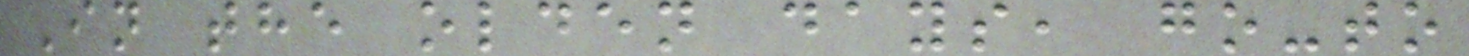In the olden days, go-to
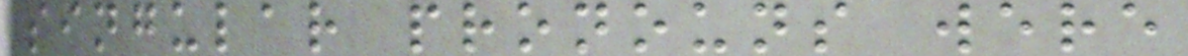singular pronouns were
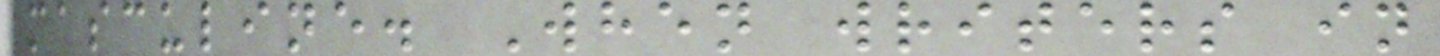masculine. When writers in
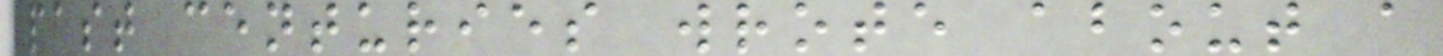past centuries wrote about a
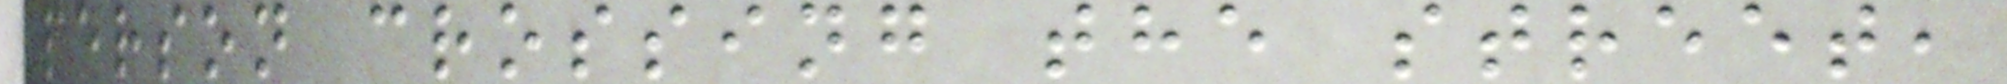person crossing the street,
